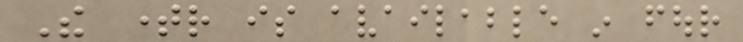The timer is available in four
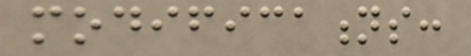modifications:
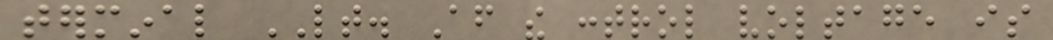terminal LT. After the control voltage is
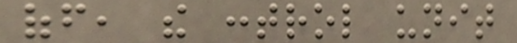off, the control unit
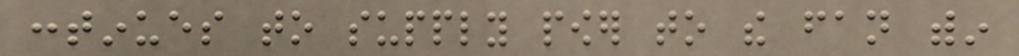continues to supply power to the fan within
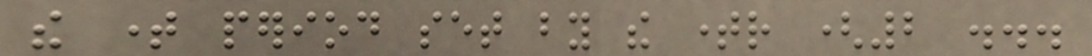the time period set by the timer (2 ...
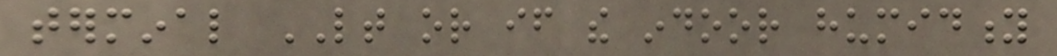terminal LT or if the indoor humidity
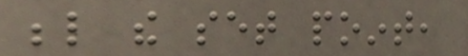below the set point,
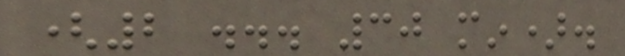(2 ... 30 min).
